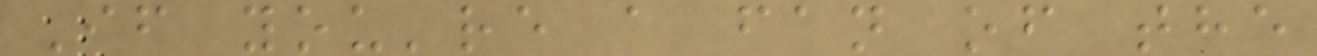If you're a fan of the
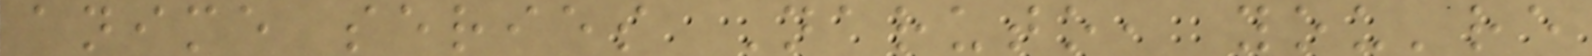anime series Naruto, you're
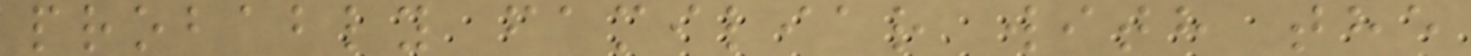probably familiar with the
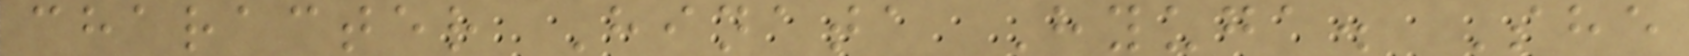character Hinata Hyuga. She
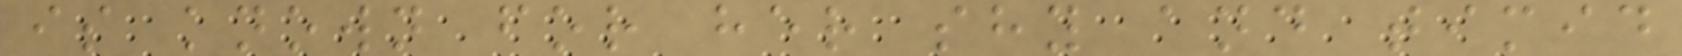is known for her shy and timid
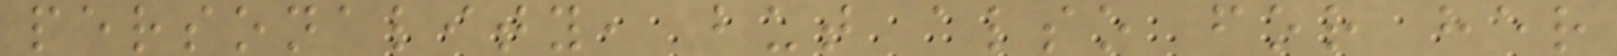personality, but also for her
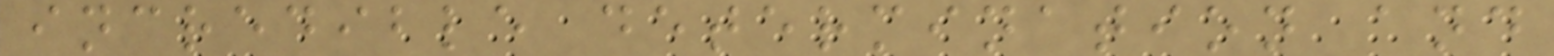incredible determination and
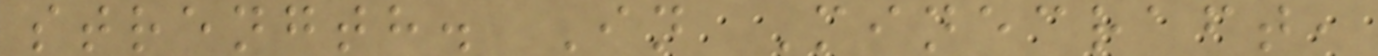strength. In Minecraft,
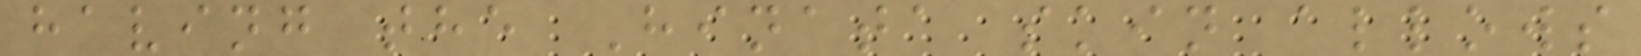having the Hinata skin allows
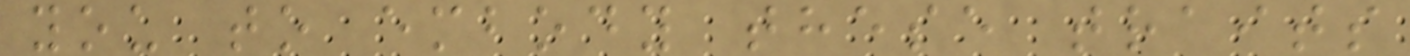you to embody these traits
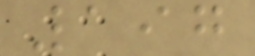197
